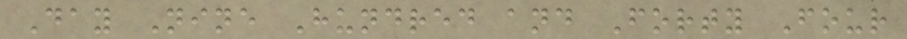Day Nine Hundred and Forty Four
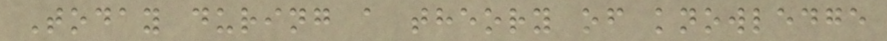Today during a theory of knowledge
